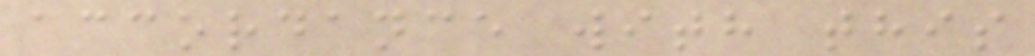accordance with this
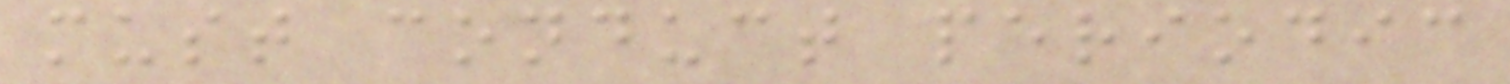must conduct periodic
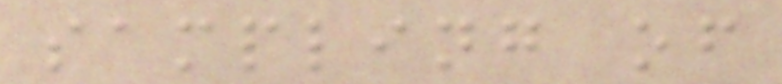sampling of
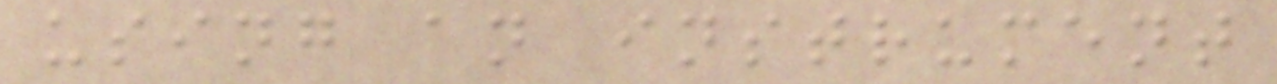using an instrument
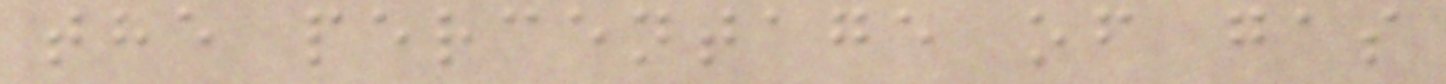the percentage of gas
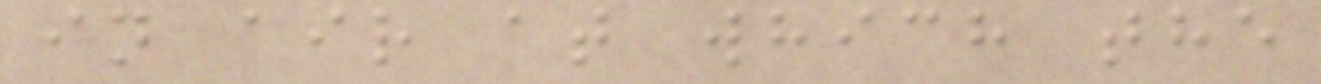in air at which the
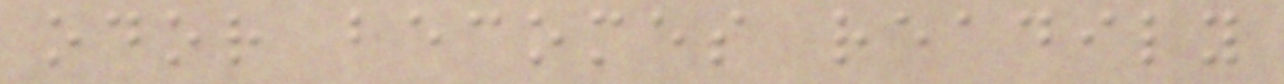odor becomes readily
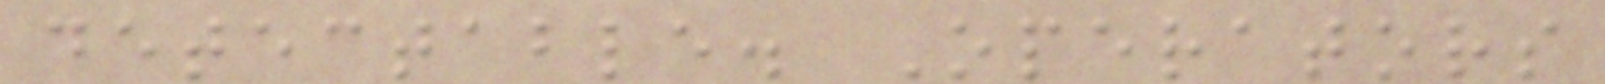detectable. Operators
